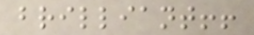brilliant!!
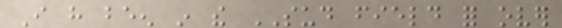I have been in the SUD field for over
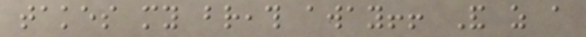takes my breath away!! And as a
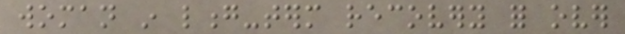woman in long-term recovery for over
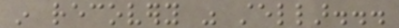in recovery was stellar...
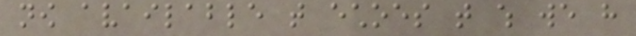now available that echoes that which we have
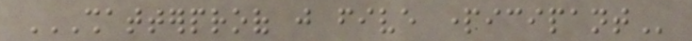SHATTERPROOF JUST FIVE PARTICIPANT
